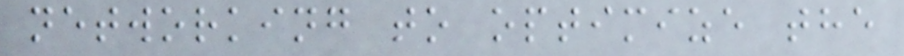networking to optimize the
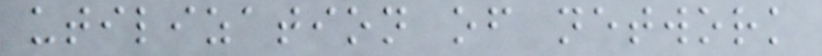utilization of network
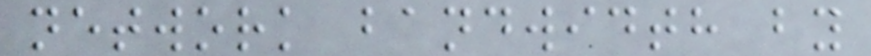network bandwidth by
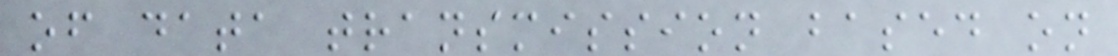of data transmission based on
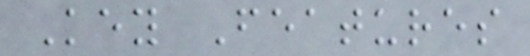Key Features
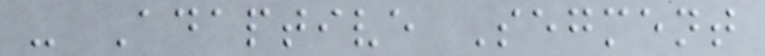- Adaptive Segment
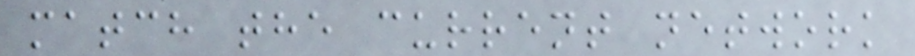match the current network
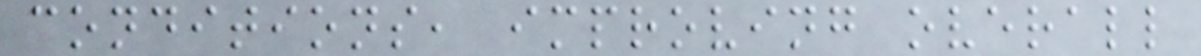conditions, improving overall
